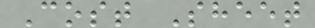Cost Sheet
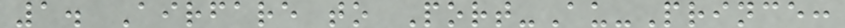1. Airfare to Port-Au-Prince:
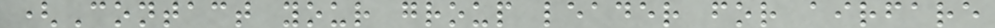(Contact your group leader for airfare
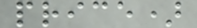price)
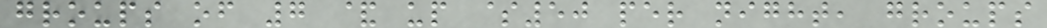groups of 7 & up $50 per night, groups
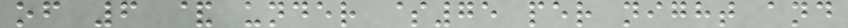of 6 & under $75 per night and
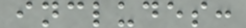includes:
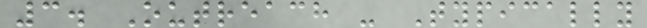3. Outreach - Typically
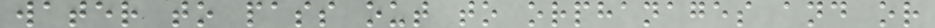water to pass out to orphanages and or
